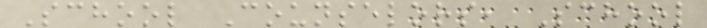School Counselors, School
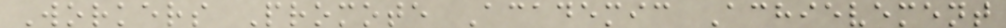Workers Promote Academic Achievement
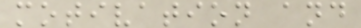motivation and
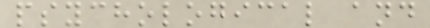psychological and
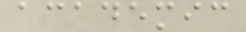academic
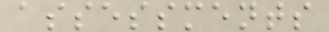assessments
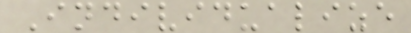Individualize
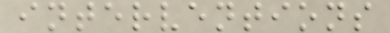interventions
